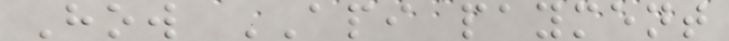How API payment
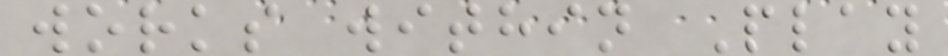works within Play
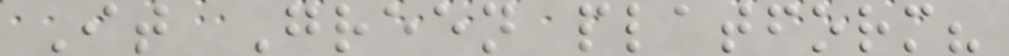It Green platform?
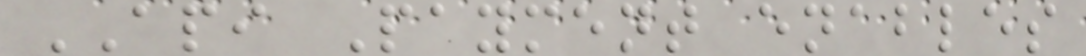API Payment enables
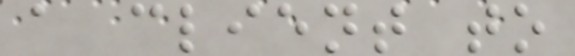a client to
